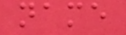name
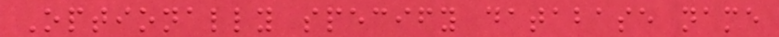Optionally specify database name
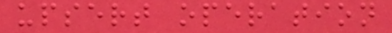upsert operation
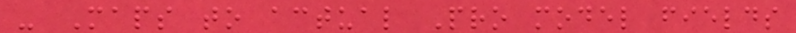- Maps to actual Pro model fields
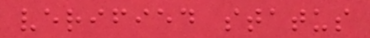verified status
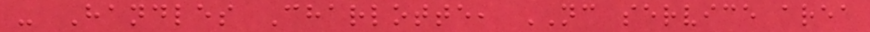- Handles Charlotte, NC service area
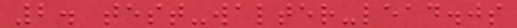2. test-walter-lead.js
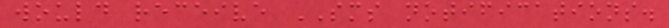would receive SMS notifications.
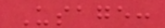Usage:
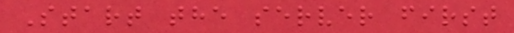Start the server first
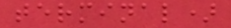terminal)
